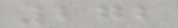272
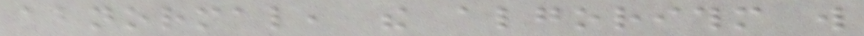abnormal, the algorithm will
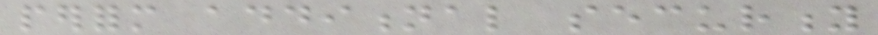perform additional security
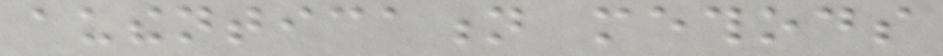authentication methods
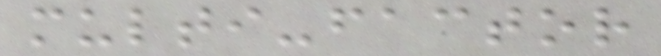multi-factor
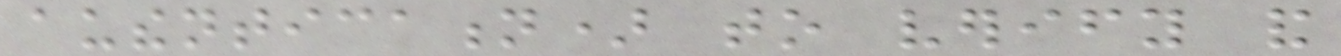authentication) to verify and
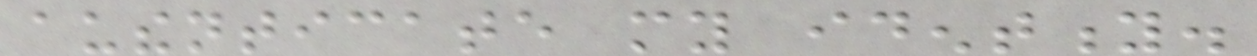authenticate my identity.
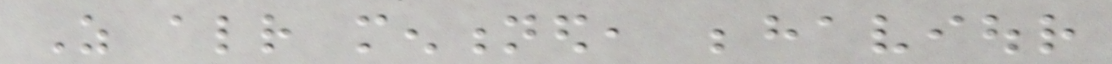As already mentioned, behaviour
